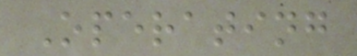Operating
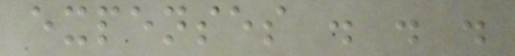expenses . . .
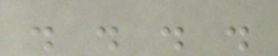. . . .
